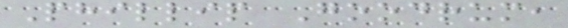Phillip Goodrum,
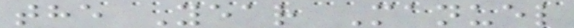the Year Manuel
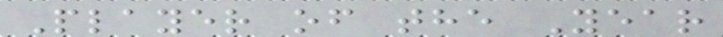Player of the Year
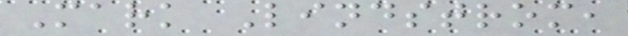Mark Lindstrom,
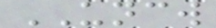UNCW
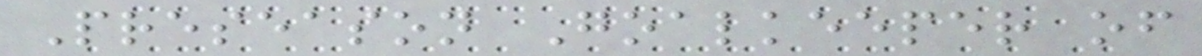Preseason Goalkeeper of
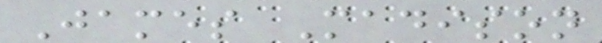James Madison
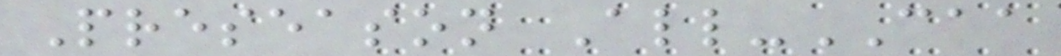Preseason All-CAA
